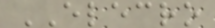ELECRO
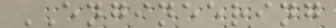ENGINEERING
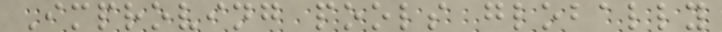Improving pools globally
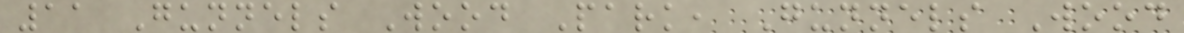11 Gunnels Wood Park, Gunnels Wood
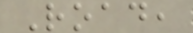Road,
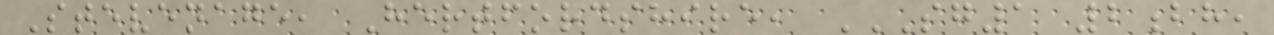Stevenage, Hertfordshire, SG1 2BH,
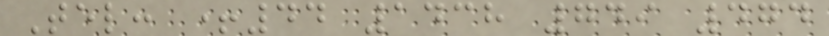Tel: +44 1438 749 474
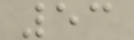53
